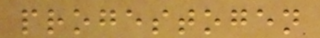progestogen
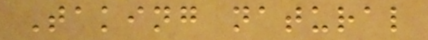Taking natural
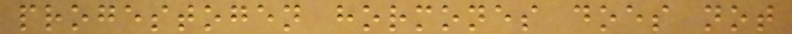progestogen hormones does not
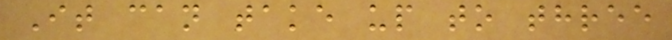It can take up to three
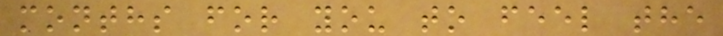months for you to feel the
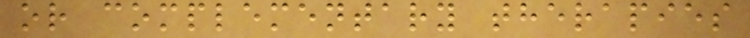or complementary therapies
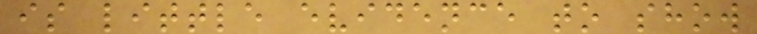is little evidence to show
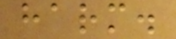harm.
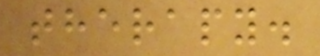therapy.
